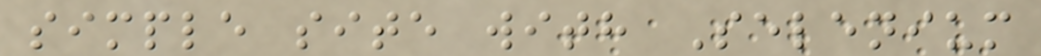simple site with Selenium
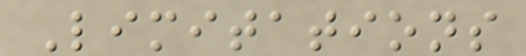Limitations
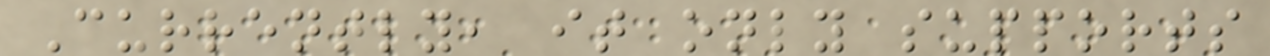Currently, it only supports
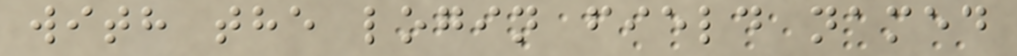with the login field named
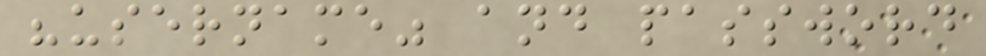"username" and password
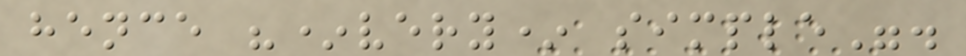hence "*very* simple".
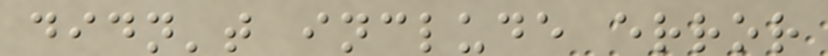didn't include error
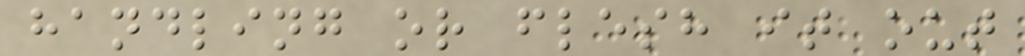handling or flesh it out
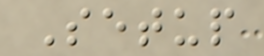Setup
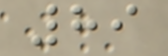89
